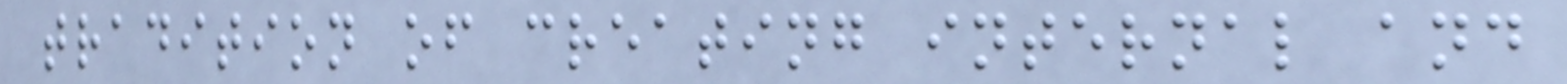tradition of creating internal and
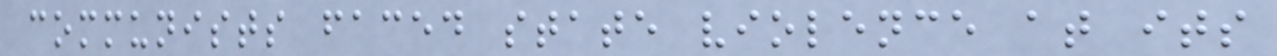communists faced state violence at its
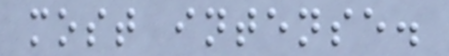most intense.
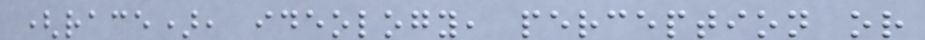(race), ideology, perception or
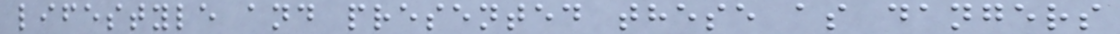lifestyle and presented these as dangers
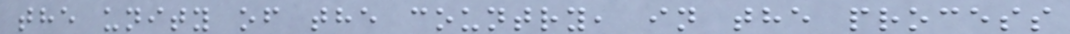the unity of the country, in the process
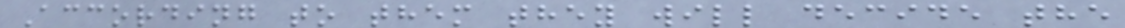According to them they will decide the
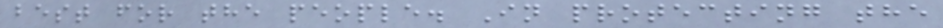best for the people. In protecting the
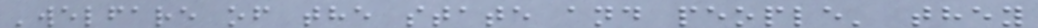'welfare of the state and people' they
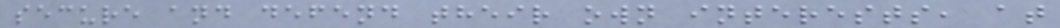secure and defend their own interests, at
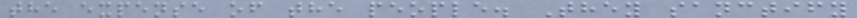the expense of the people. They sanctify
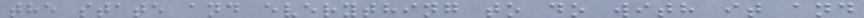the state and everything to do with it and
